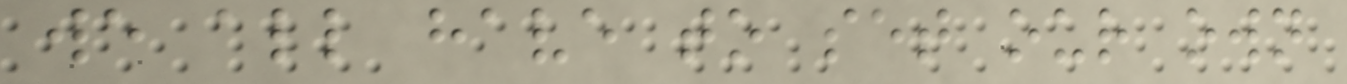we all have to set our own
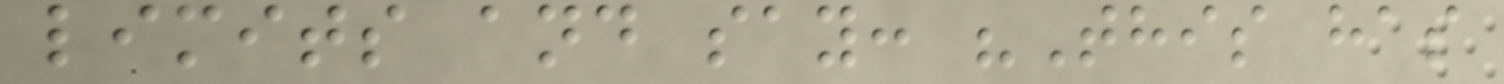limits and say: "This has
